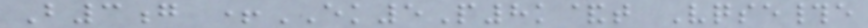B3g +EK5P8k&t Vqse#e
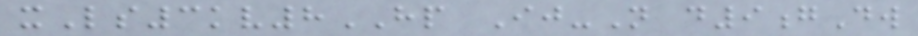xLs3kv8HP Ij-N d9gDw
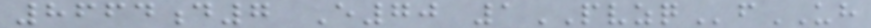8664d7 E70 1PVZQfUH
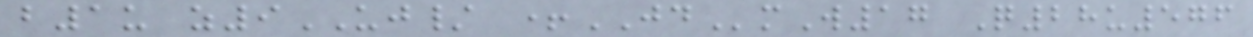b1u z9UJ/ +JDmW17 Q28u576
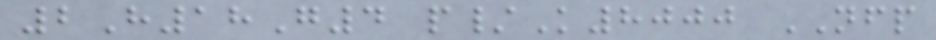2H18G4 p/K8000 NFP
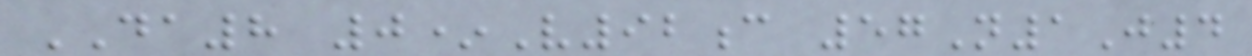DA8 0*V92c 57N1J4
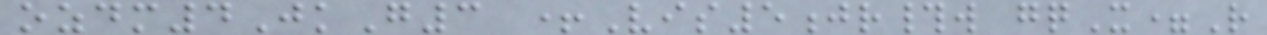ozdm4JkG3 +Vis5jr#w gqX=R
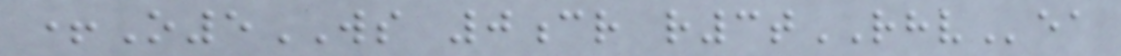+O5WS 0cr r3tRHVea
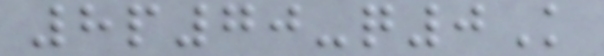8p70-q0K
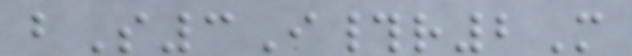bS3I#r2M
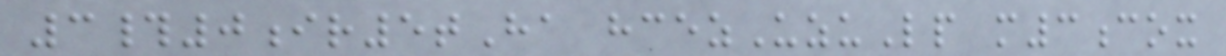3#0ir5tHa hcezUzuLp m3cox
